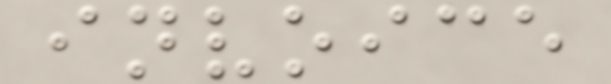invoice
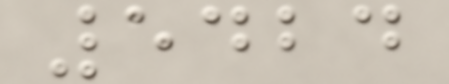5424
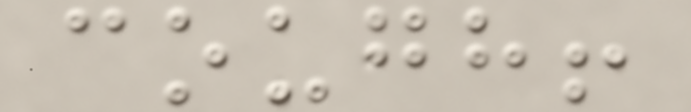cough!
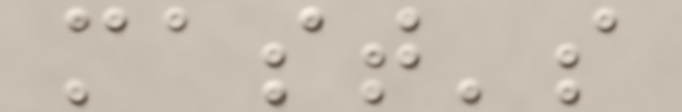mast's
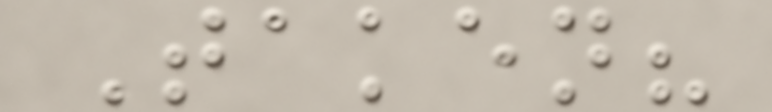Taken?
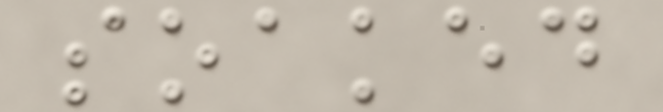soaked
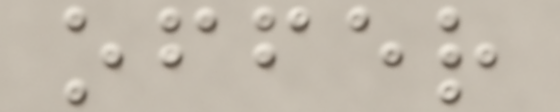offer
